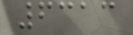6313
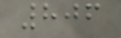806
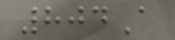804A
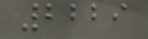2229
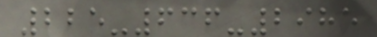225-636-2985
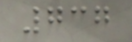737
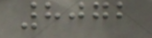8072
